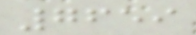7659
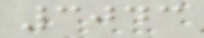3043
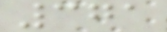371
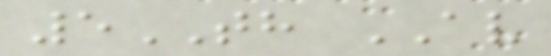5TH AV
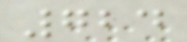724
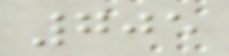705
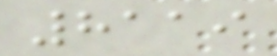8119
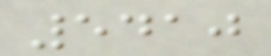5410
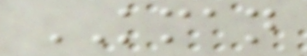KMAN
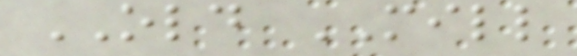OLD MILL
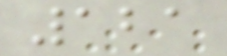121
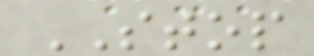STOP
